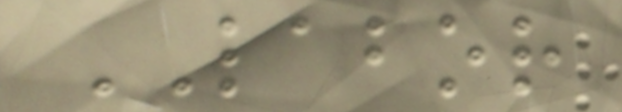LABOR
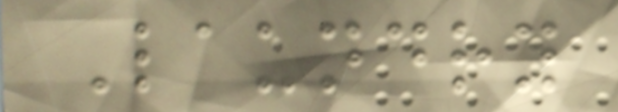Laundry
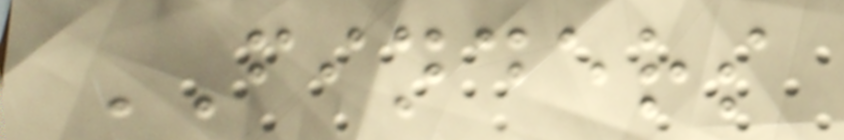FINDERS
